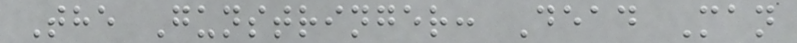The Gunstringer: Dead Man
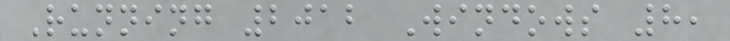Running 2012 Windows 8,
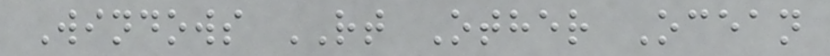Windows RT Other Ocean
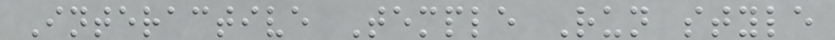Interactive Temple Run style
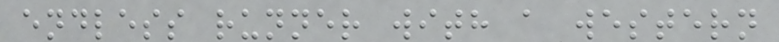endless runner with a western
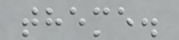theme.
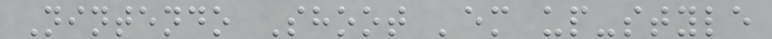Nintendo Shoot 'em up-style
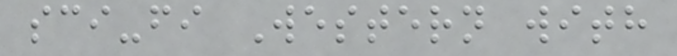sci-fi Western with
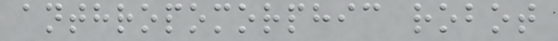anthropomorphic robot
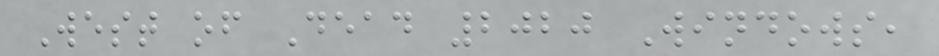West of Dead 2020 Windows,
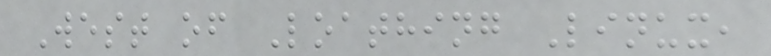West of Loathing Linux,
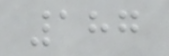187
